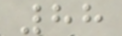88
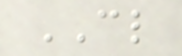CL
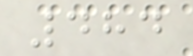484
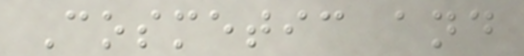Cosmetic and
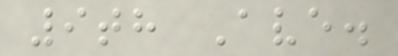9th Ave.
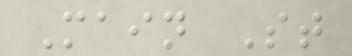Main St
